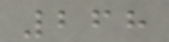268
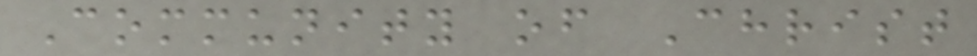Community of Christ
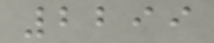2299
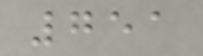751
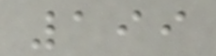199
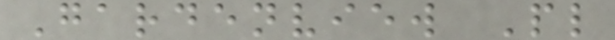Gardenview Pl
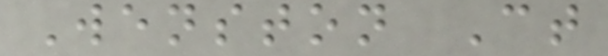Wenston Ct
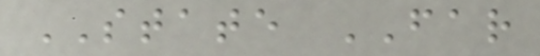STATE FAR
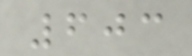603
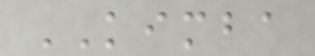KIMBA
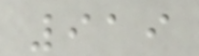919
